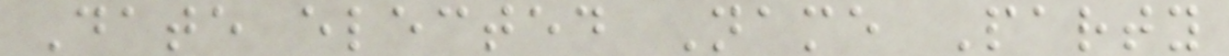Date elected Name Party
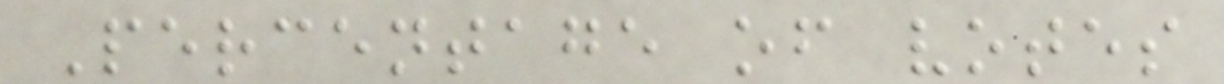Percentage of votes
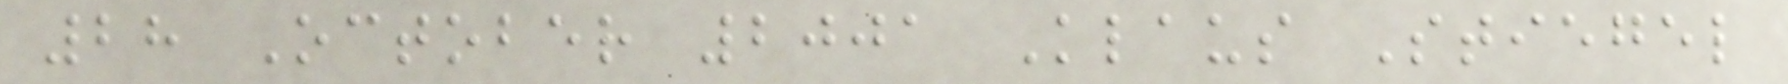28 October 2001 Klaus Stiegel
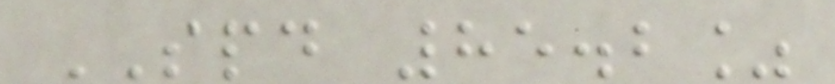SPD 85.2%
